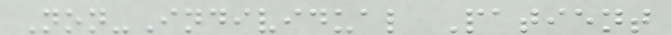Non-Individual Patient
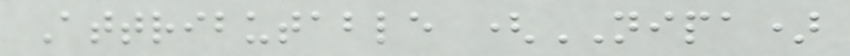Attributable (NIPA)
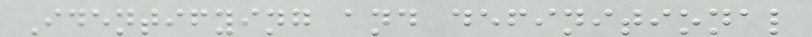Identifying and definitional
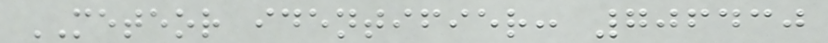METEOR identifier: 706430
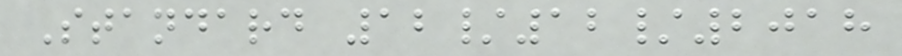Standard 12/12/2018
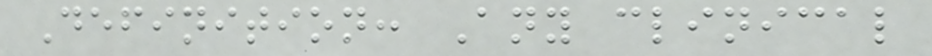Definition: Any clinical
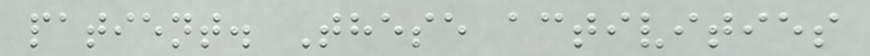patient. These activities
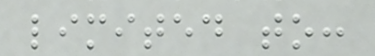limited to:
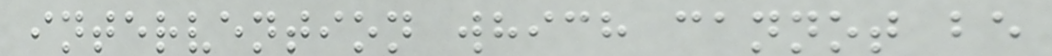intervention which cannot be
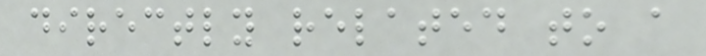directly related to a
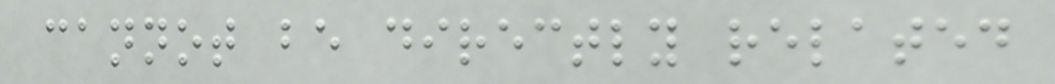cannot be directly related
